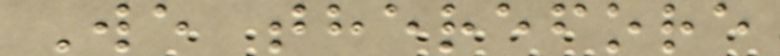We therefore
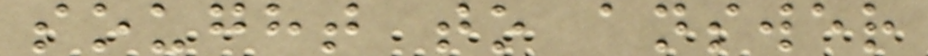sought to answer
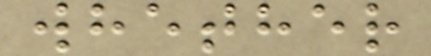whether
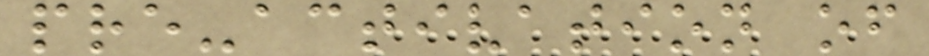pre-activation of
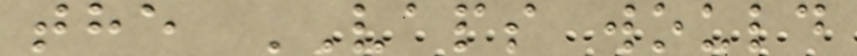the VAPS would
